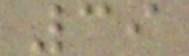39
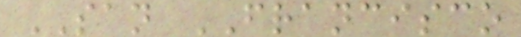SAN FRANCISCO
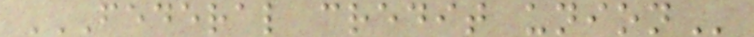FEDERAL CREDIT UNION
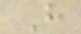H
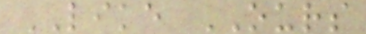LIKE OURS
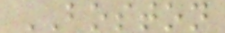BOSTON
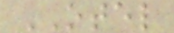OTEL
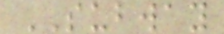SUBWAY
